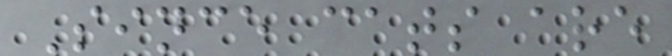Since cats are
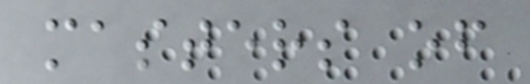masters of
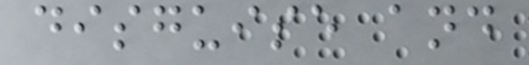disguise and
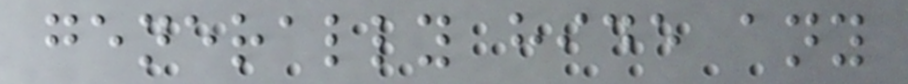generally hide any
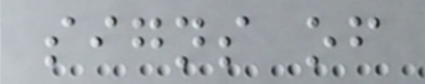signs of
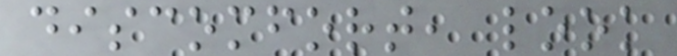discomfort, look
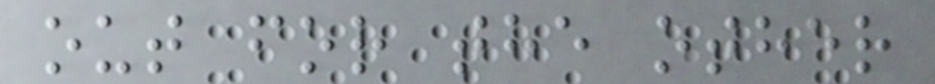out for the other
